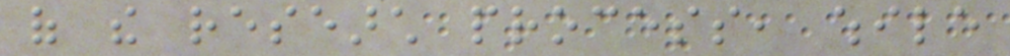of the research process, while
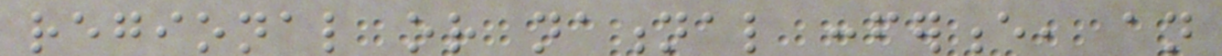regional or national conference, an
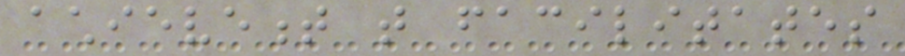achievement that facilitates
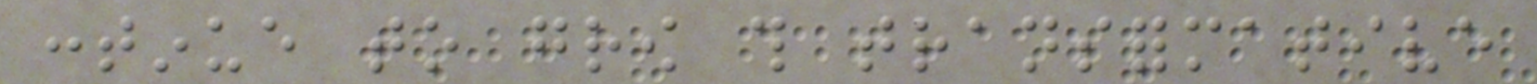continue to grow this transformative
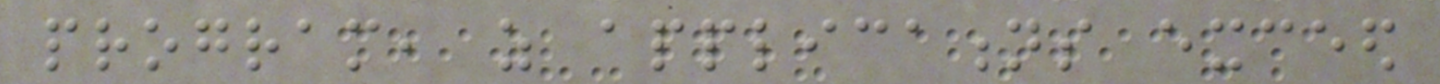program, as applications exceed
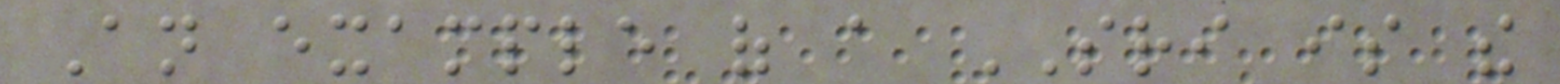An example of a SRI is the
